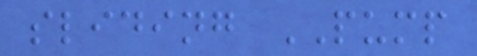sliding PUMP
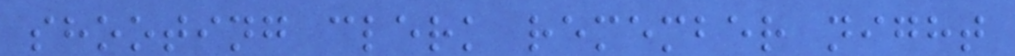shooting clerk remember night
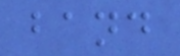band
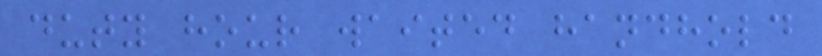duty hour waited handhold
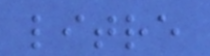litre
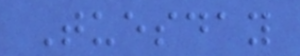Tuesday
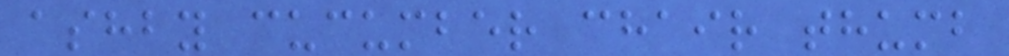ashby cucumber chair thumb
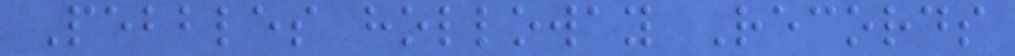Pebbles holloway Records
